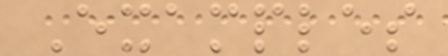Examples
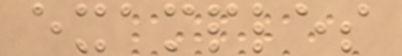examples
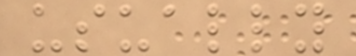usually
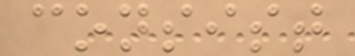consist
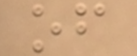of
